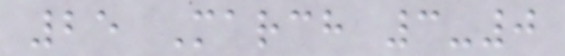25 March 3-0
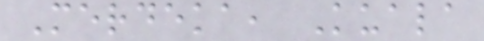Merdeka, Kuala
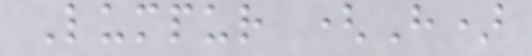Lumpur (H)
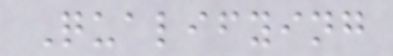Qualifying
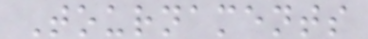Tournaments
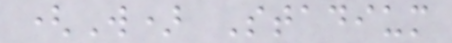(W) Stadium
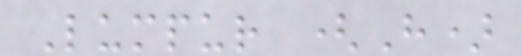Lumpur (H)
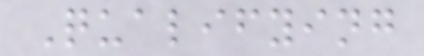Qualifying
